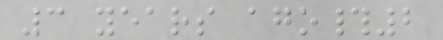3 years ago#2
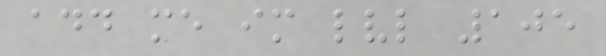add me im lvl 105
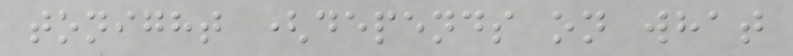tonight (depends on what
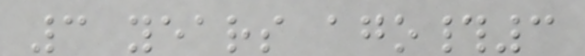3 years ago#3
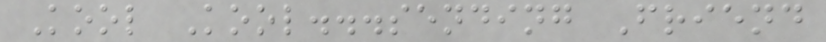Kool Kool...sending Friend
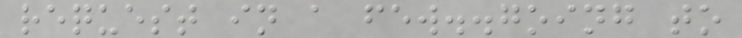request in a few..going to
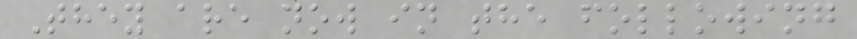They are now in the following
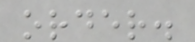order.
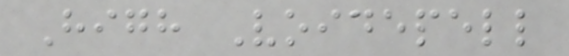High Voidepell
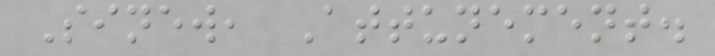Sinew, Attunement.
